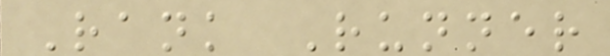Rank Runner
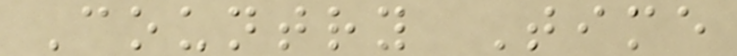Country Time
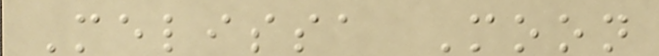Melissa Moon
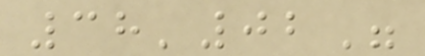38'02"
